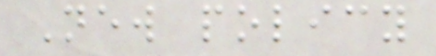New policy
